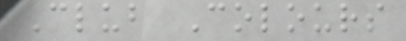Club Colours
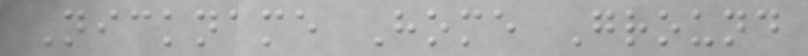Nickname Home Ground
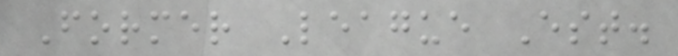Former League Est.
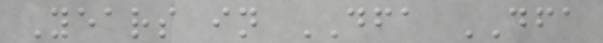Years in DFA DFA
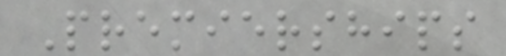Premierships
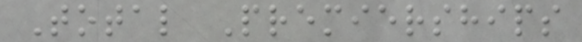Total Premierships
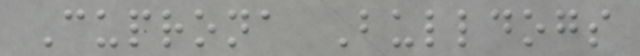Cuprona Bulldogs
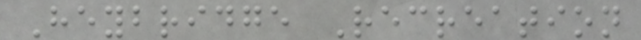Heybridge Recreation
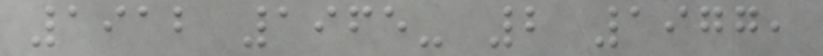1912 1965- 2 1977,
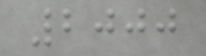2000
